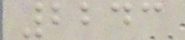2243
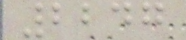2247
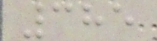385
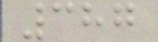387
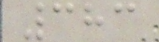383
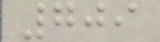709
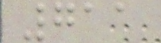711
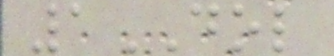1DOL
